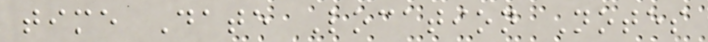time Date Location Notes
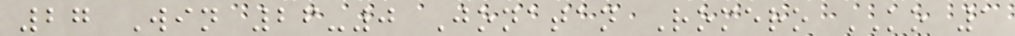27 Win 26-0 Jonatan Romero KO 1
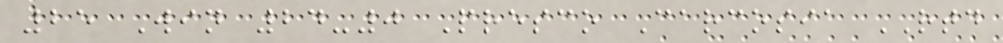25 Win 24-0 Presco Carcosia RTD
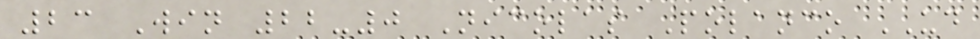23 Win 22-0 Nicolas Polanco UD
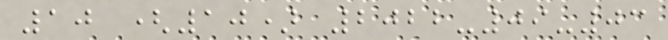10 (10) 2022-09-03
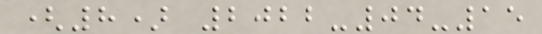(8) 2022-04-15
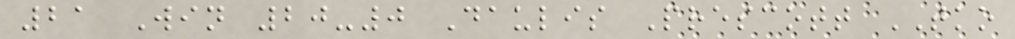21 Win 20-0 Daulis Prescott TKO
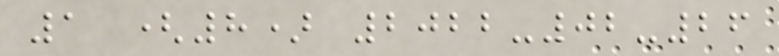1 (8) 2022-02-26
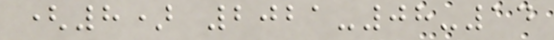(8) 2021-08-14
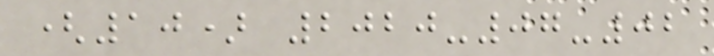(10) 2020-07-02
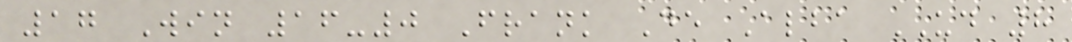17 Win 16-0 Frank De Alba UD 8
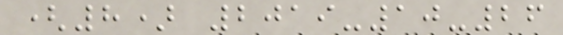(8) 2019-10-26
